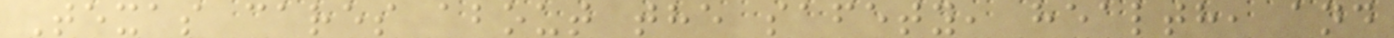Texas cares about the safety, health, and
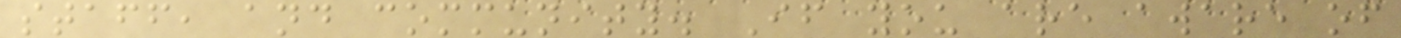staff, and community. If you are aware of
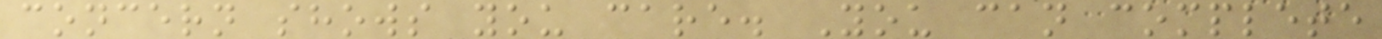concern shows you care. You can complete
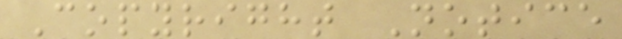Copyright Notice
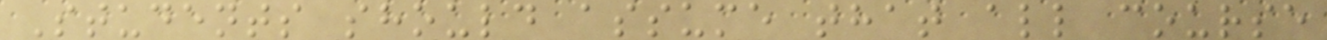Students should assume that all course
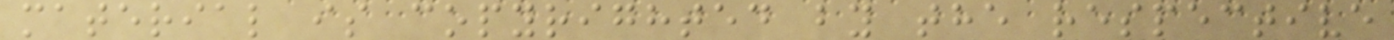material is copyrighted by the respective
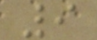9
